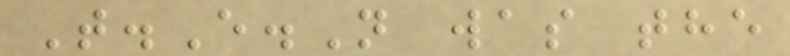T.E.N was the
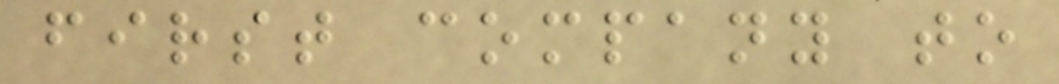first company to
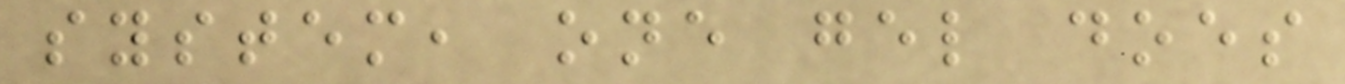system, one gel does
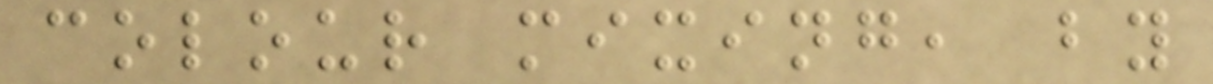colour mixing, by
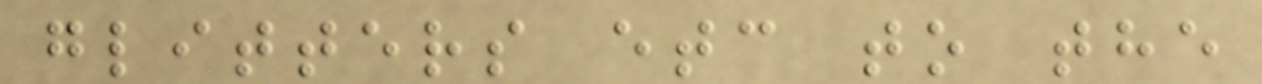glitters etc to the
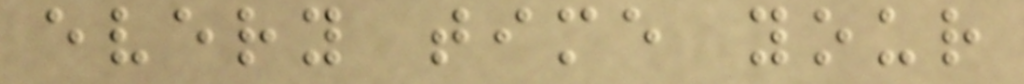every time your
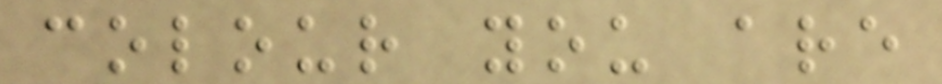colour you are
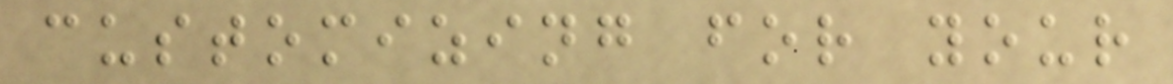customizing for your
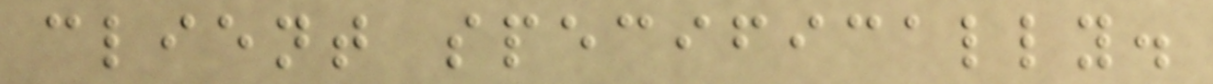client specifically.
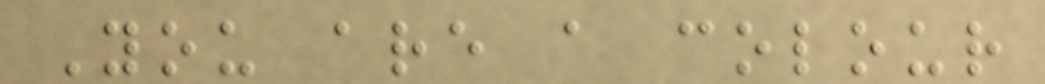You are a colour
